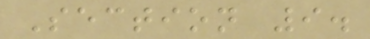Section 9.
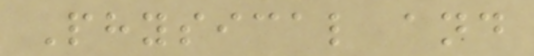Physical and
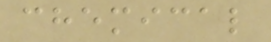chemical
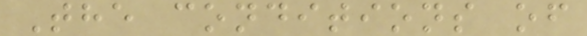The conditions of
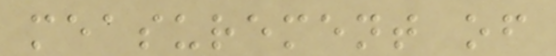measurement of
